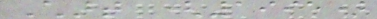Chart (1995)
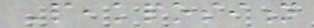Peakposition
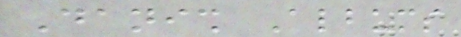Danish Albums
